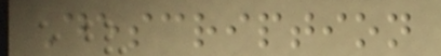Description
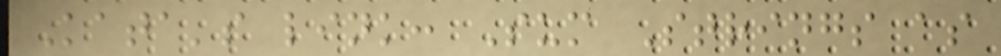Kata's link: Sum Strings as
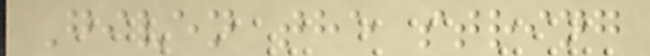Given the string
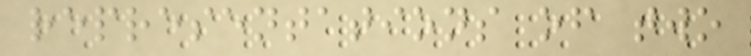representations of two
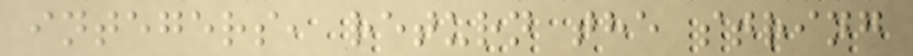integers, return the string
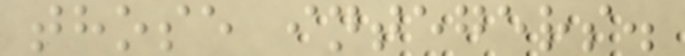those integers.
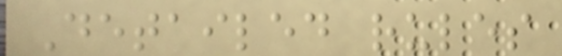Detailed rules
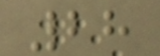28
